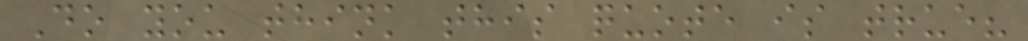Do you think this quote is true?
